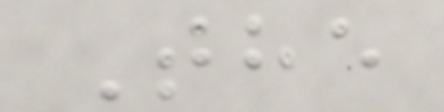The
